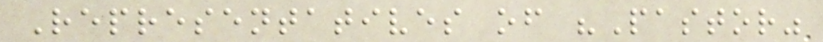Representatives of "Pastor"
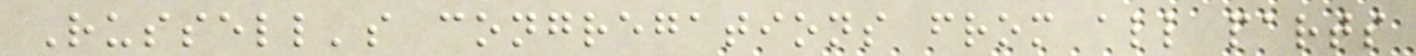Russell's congregations from all parts
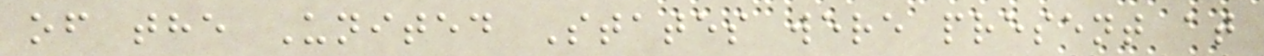of the United States were present at
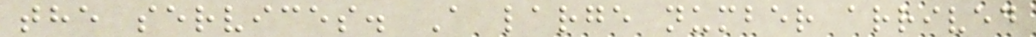the services. A large number arrived
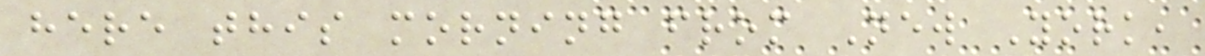here this morning from New York,
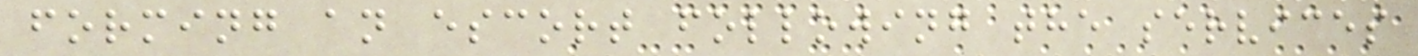forming an escort following the services
